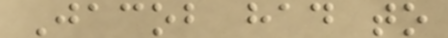Jacob had to
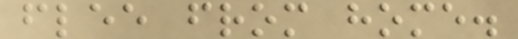flee from home.
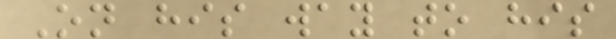On his way to his
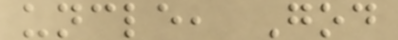uncle, God
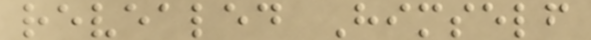revealed Himself
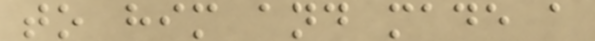to him and made a
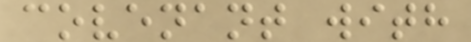covenant with
